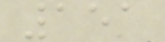151
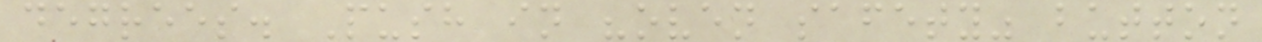degrees. Push in "oven safety" button
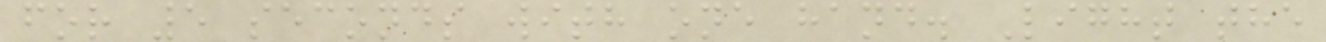for 5 seconds with one hand. Light the
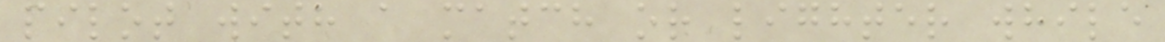pilot with a match or lighter while
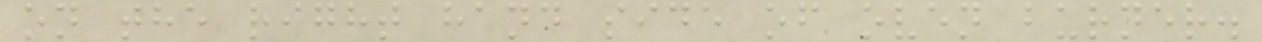on the right hand side of oven burner.
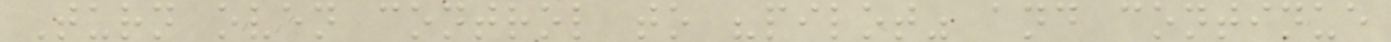Turn oven control to "pilot" and continue
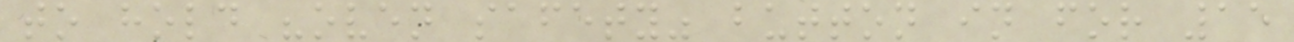to hold "oven safety" button in for 15
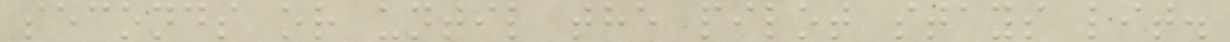seconds or until the pilot stays lit.
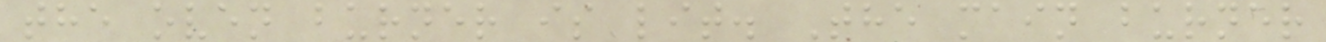the oven burner is lit. The main burner
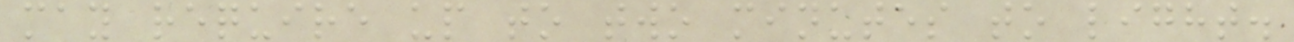may require up to two minutes to light.
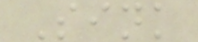Sink
